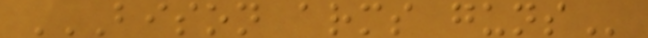BISON ARMS GUNS
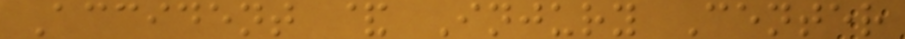Accident & Injury Center
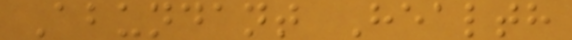Abundant Health
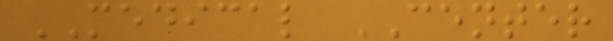MEDICAL CENTER
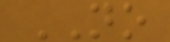NO
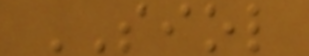SIOL
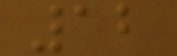12
